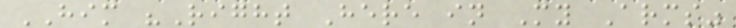HIM "Right Here in My Arms"
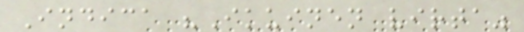Indica "Ikuinen virta"
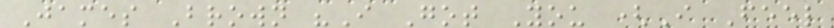James Brown "I Got You (I Feel
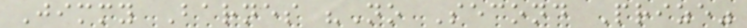Jimmy Barnes "No Second Prize"
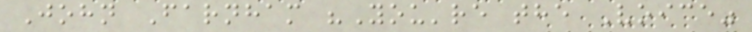John Farnham "You're the Voice"
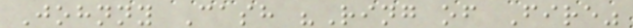Johnny Cash "Ring of Fire"
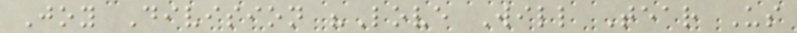Joy Division "Love Will Tear Us
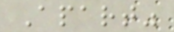Apart"
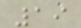19
